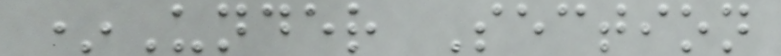*Under Section
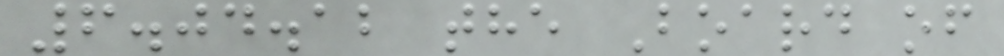6.04.12 the Board of
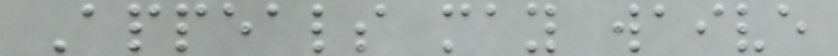Appeals may waive
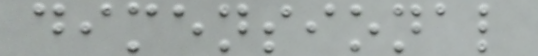dimensional
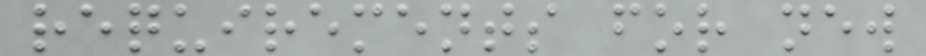requirements for new
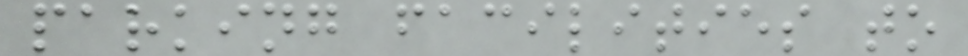parking facilities to
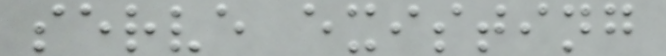serve existing
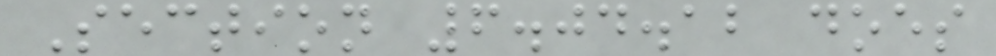Section 6.04.12 does
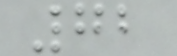72
